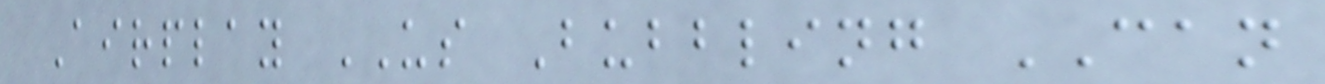Airplay US Bubbling CAN
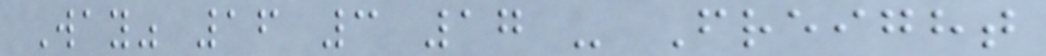Way" 16 3 17 - Freight
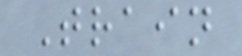Train
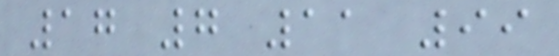17 7 11 99
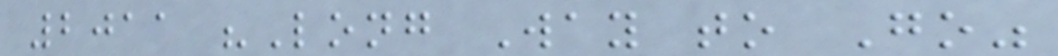2011 "Long Way to Go"
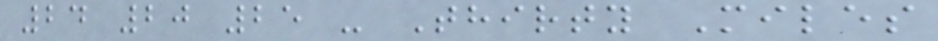24 20 25 - Thirty Miles
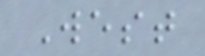West
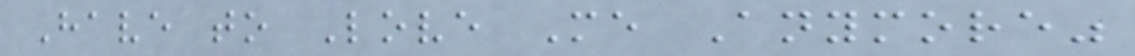Have to Love Me Anymore"
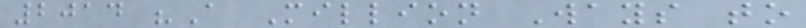2014 "A Million Ways to
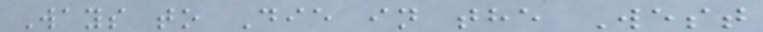Ways to Die in the West
